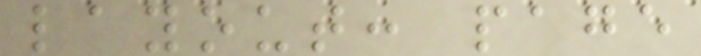layout: page
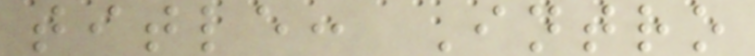title: Intro
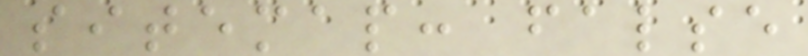sitemap: false
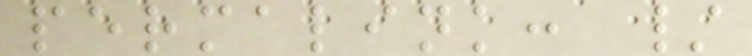permalink: /
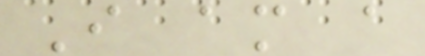I am a
